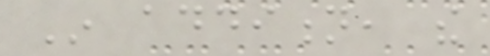In addition, the
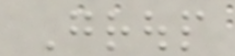Group
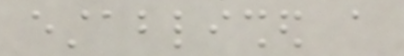established a
